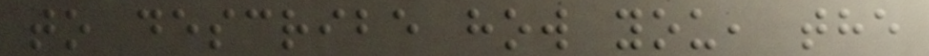to describe how you, the
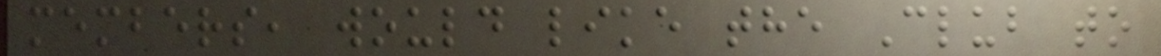members, would like the Club to
